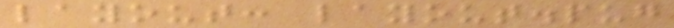layout: layout.pug
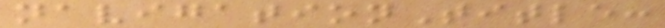navigationTitle:
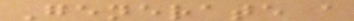Generate a
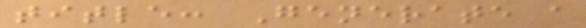title: Generate a
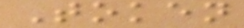Token
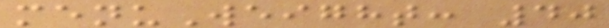menuWeight: 40
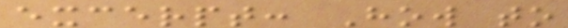excerpt: How to
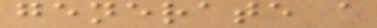generate a
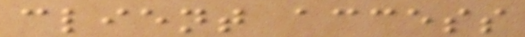client access
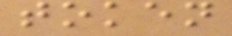token
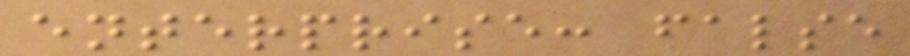enterprise: false
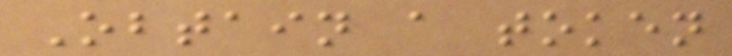Obtain a token
